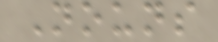Nouns
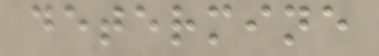determine
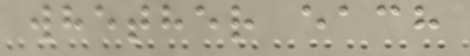whether each
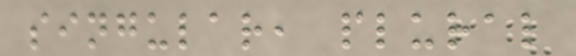singular, plural
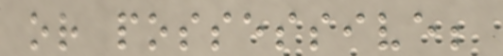or possessive;
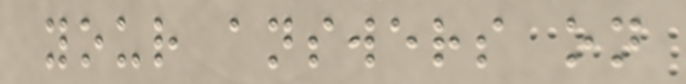your answers on
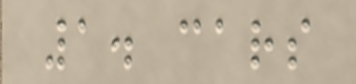1. cars
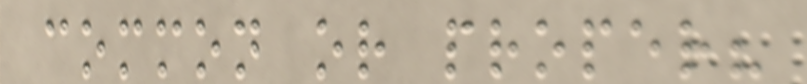common or proper?
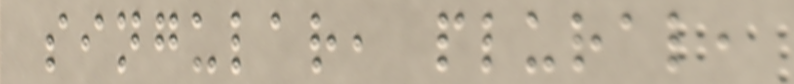singular, plural,
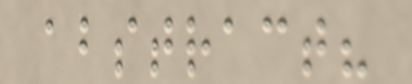abstract?
